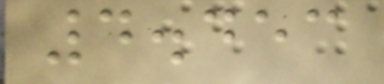4.453
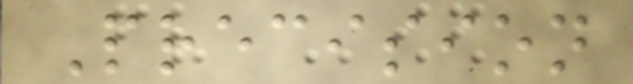Precision
